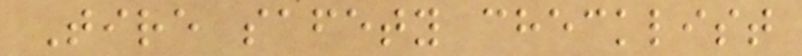Tire safety checklist
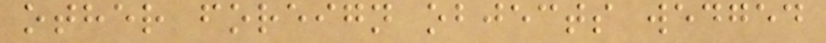other foreign objects wedged
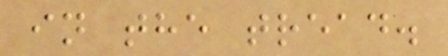in the tread.
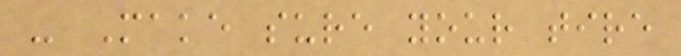- Make sure your tire
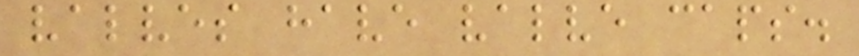valves have valve caps.
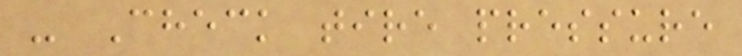- Check tire pressure
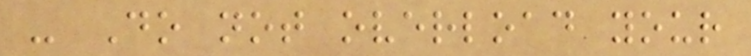- Do not overload your
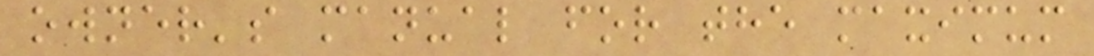owner's manual for the maximum
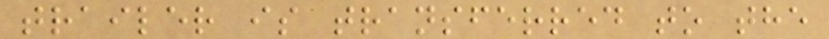trailer is transferred to the
